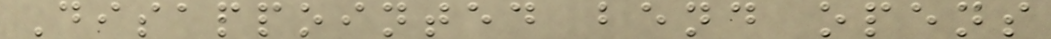Disappointed bend opens
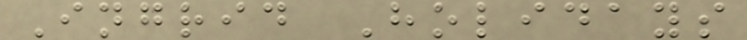Ingrid Holidays
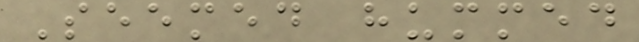Seemed hummed
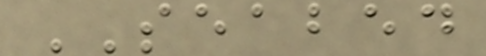SEABED
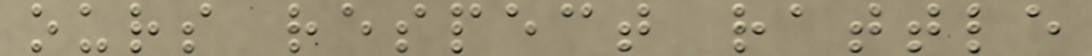ours respect rattle
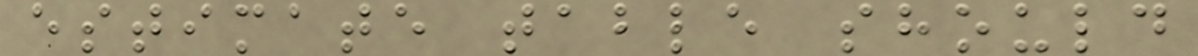estimate table should
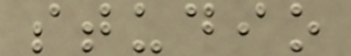studio
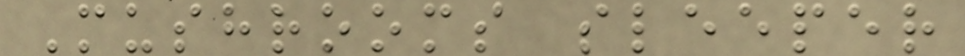Mushrooms sleeper
